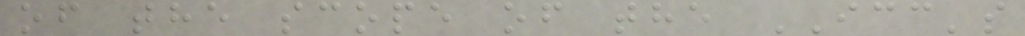of the scope of the ICC's
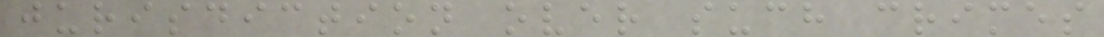jurisdiction over such crimes
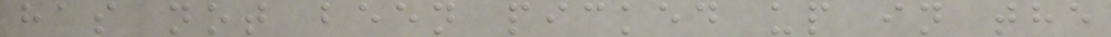has not been picked up in the
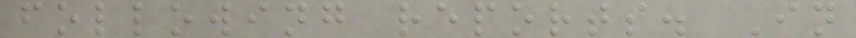following reports. In
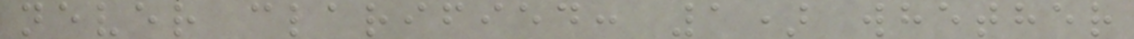never clarified: 1) whether
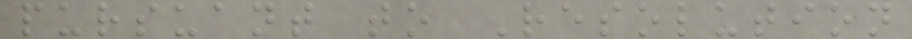pursuant to Resolution
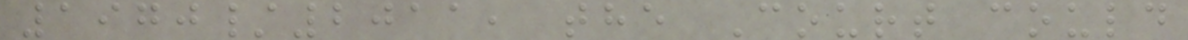1970/2011, the Court could
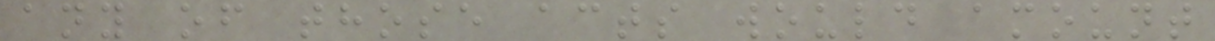any of those acts would amount
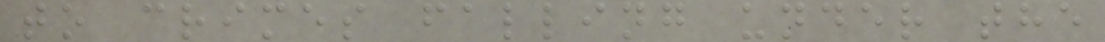to crimes falling under the
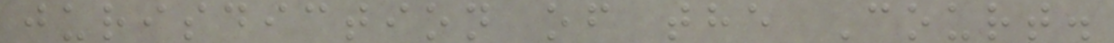jurisdiction of the Court.
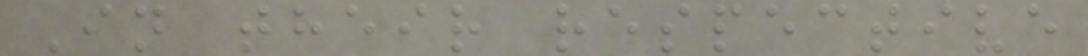In their respective
